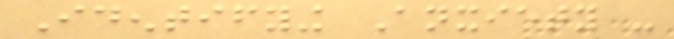Identifying Anxiety -
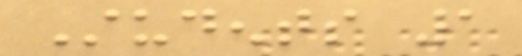Students 1
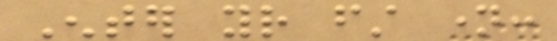Enter your first name:
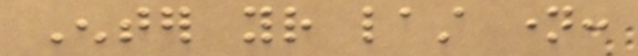Enter your last name:
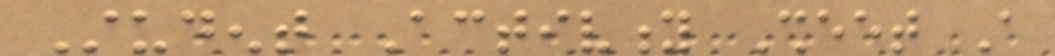Student Activity Sheet A
